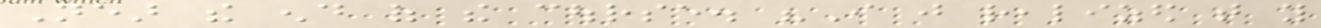Near the end of the course. "I just realized that you
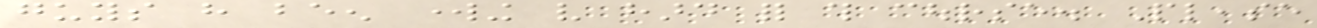guys have been working very hard for this course. Please
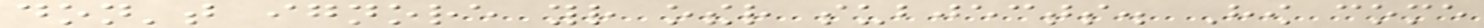don't ignore your other subjects. How come
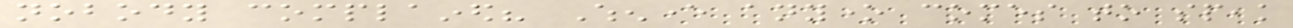nobody complained? Whenever anyone comes to speak
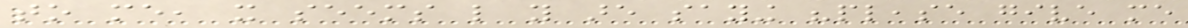to me, it seems like you are saying "please give me
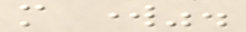more work".
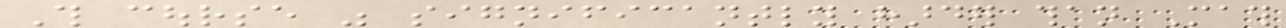This course was significantly harder than Math
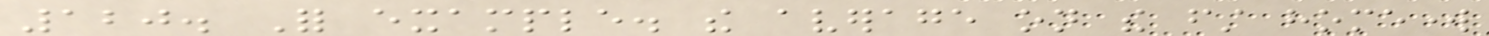120. For example. the average on the first homework
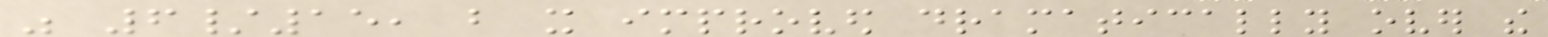was 6/15, but it improved dramatically over the
